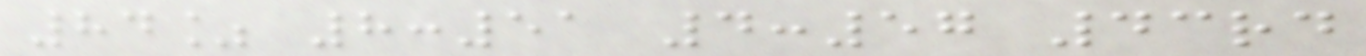84% 8:51 4:57 43rd
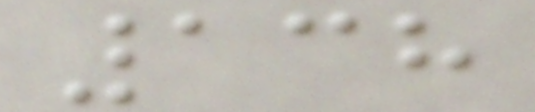138
